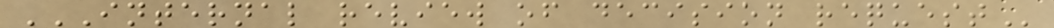INTERNAL REVIEW OF DECISION REQUEST
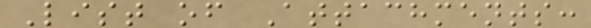List of Attachments:
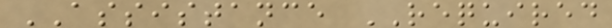ASSISTANCE REQUIRED
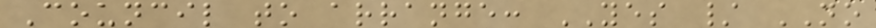Council to arrange: YES / NO
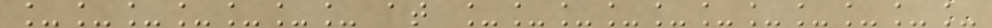_______ at ___________
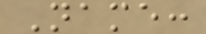Name:
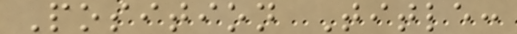Position Title:
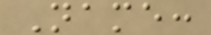Name:
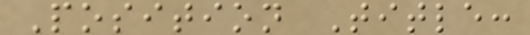Position Title:
